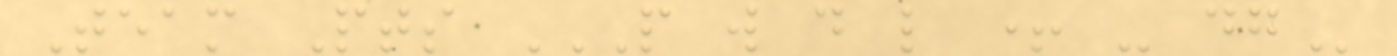Team Pts P W D L + - DG
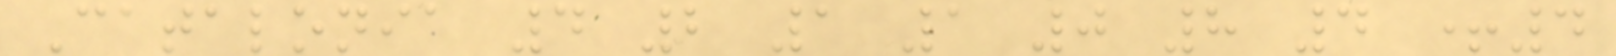Catalonia 4 2 1 1 0 8 4 +4
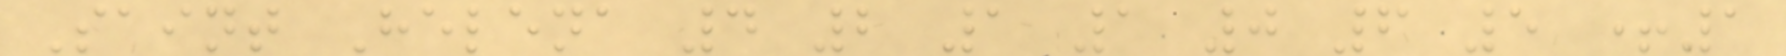Saint Helena 4 2 1 1 0 6 5 +1
